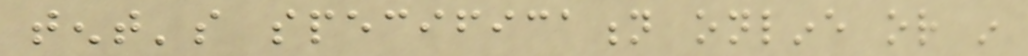tent's specification online or in
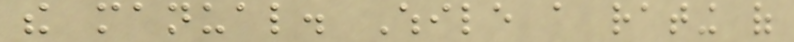the manual. While a rating of
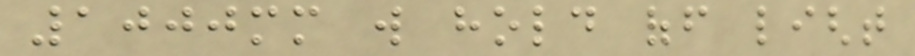1000mm will hold off light
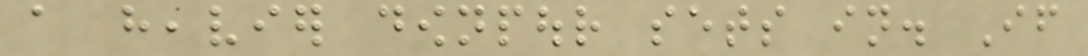a heavier downpour sets in. If
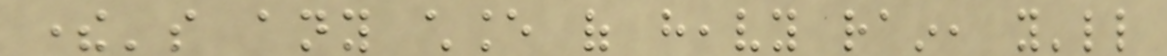there's any chance of heavy rain, you'll
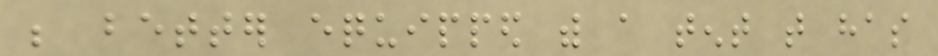be better equipped with a tent that has
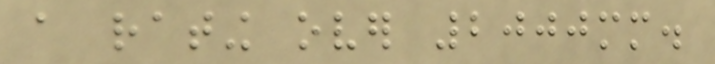a rating over 2000mm.
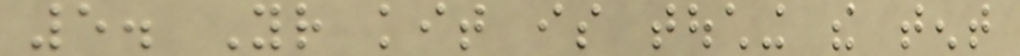5. Your kit is touching the tent
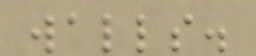walls.
